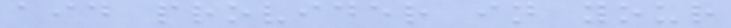aid provider in your
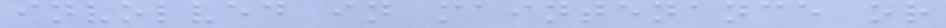involved in maintenance or
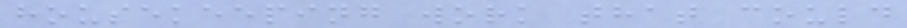housekeeping work that could
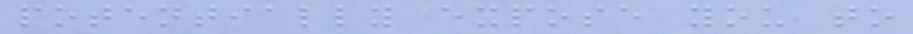potentially expose you to
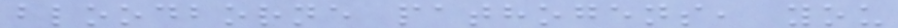bloodborne pathogens, you
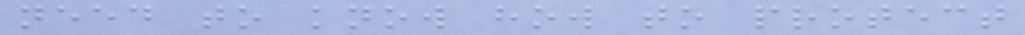need to know how to protect
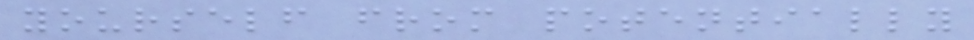yourself from potentially
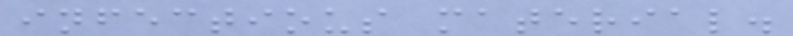infectious material.
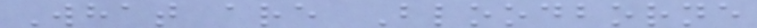What are Bloodborne
